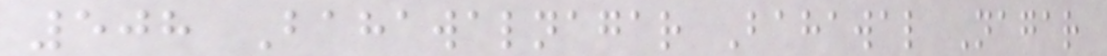508 Bahawalnagar Bahawal Nagar
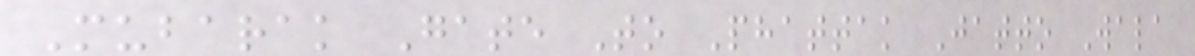Mubarak Gate To Phattak Jatto Wala
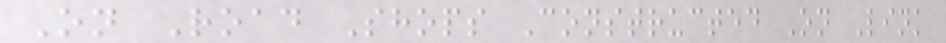On Road Shops Constructed On Link
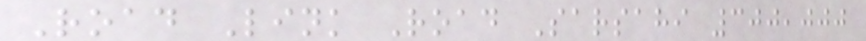Road Link Road Sarsahi 300,000
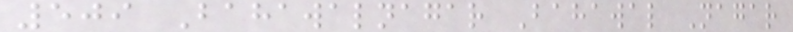509 Bahawalnagar Bahawal Nagar
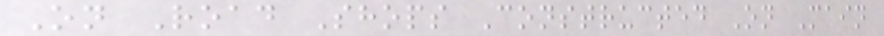On Road Shops Constructed On Main
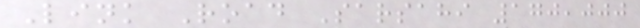Link Road Sarsahi 170,000
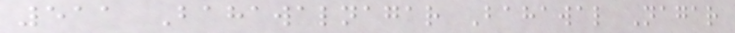511 Bahawalnagar Bahawal Nagar
